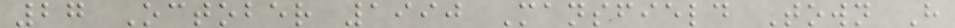27 October 1990 Mansfield Town H
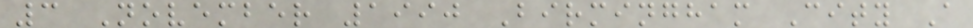3 November 1990 Birmingham City A
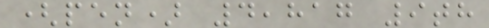(pen) 4,817 9th
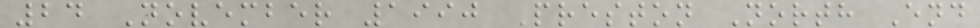24 November 1990 Preston North End
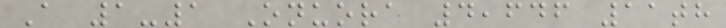A 1-1 Onuora 4,646 11th
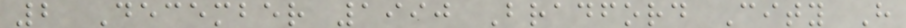2 December 1990 Bradford City H
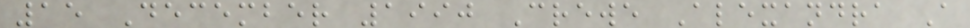15 December 1990 Crewe Alexandra A
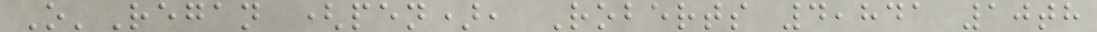O'Regan (pen), Roberts 4,841 10th
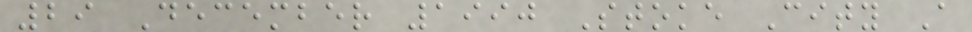29 December 1990 Stoke City A
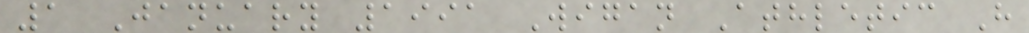1 January 1991 Wigan Athletic H
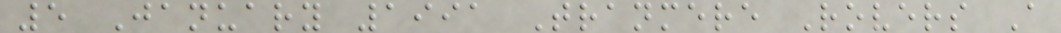5 January 1991 Tranmere Rovers A
